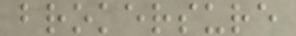brokersure
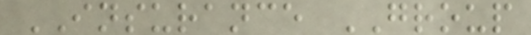INSURANCE GROUP
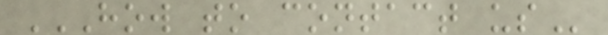HOW TO CONTACT US
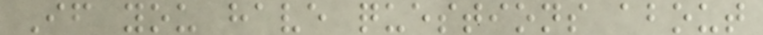If you have questions about
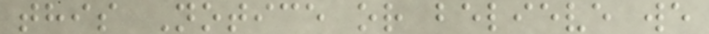this Notice or believe we
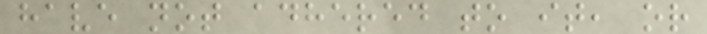have not adhered to it, or
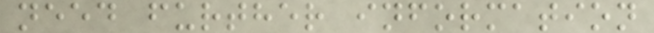need further information
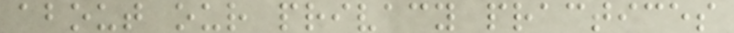about our privacy practices
